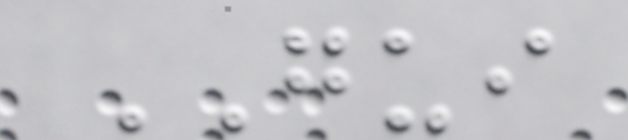GUI
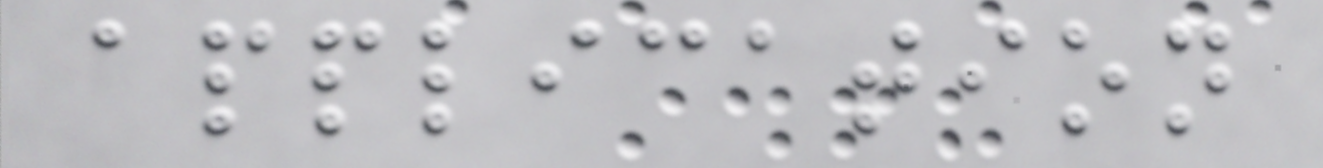application
